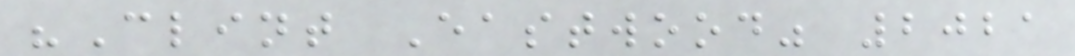"Clint Eastwood" 2021
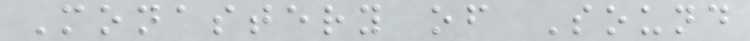Monastery of Sound
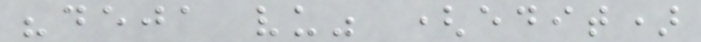"deja vu" (edit)
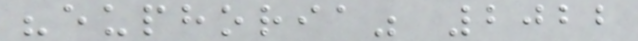"euphoria" 2022
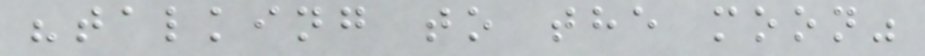"talking to the moon"
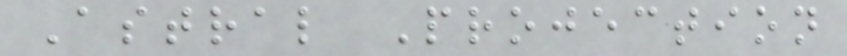Astral Projection
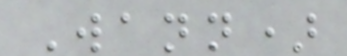Wann)
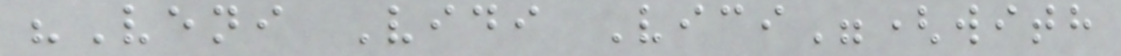"Veni Vidi Vici"(with
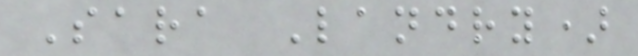Sara Landry)
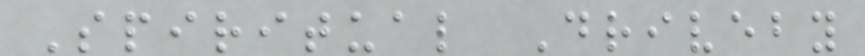Spiritual Driveby
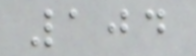104
